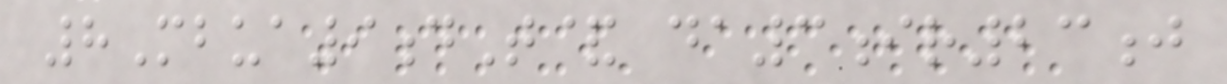8Mbua9dT& da3ir23j
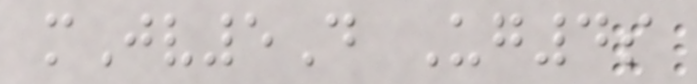mJv5D Ug4s
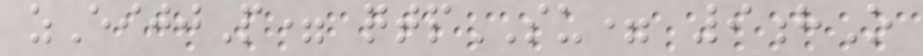zEijjP= qtpSU= 9hO
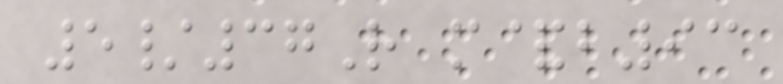5/37R m&b93
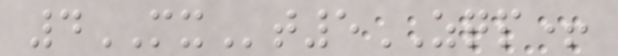4MXt5ZQP+
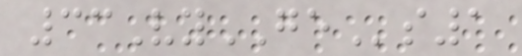33VyGEs1
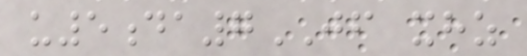u5da7JF xhz
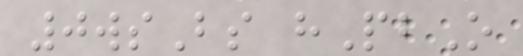0wsBs hPbO
